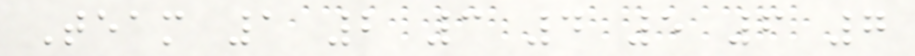Team 1 2 3 4 5 6 7
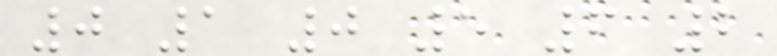0 1 0 5 6 2
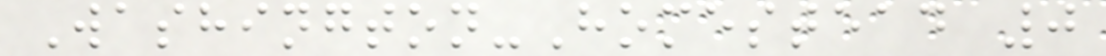Washington-Homestead 0
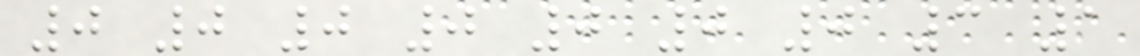0 0 0 0 0 0 0 3 1
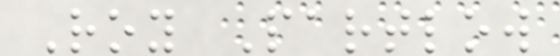Roy Partlow
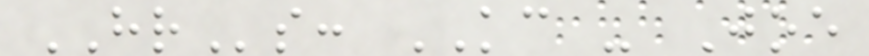HRs: KC - Joe
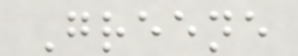Greene
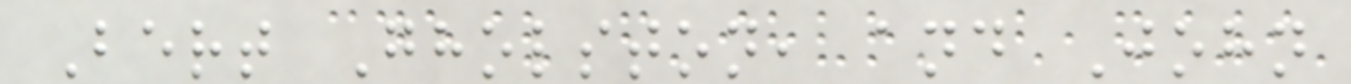Bert Gholston, and John
